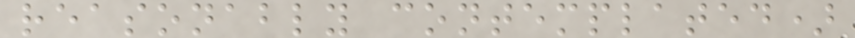reasonably contemplated)
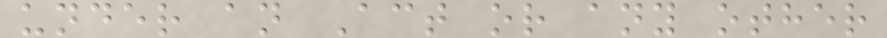under an Act or any other
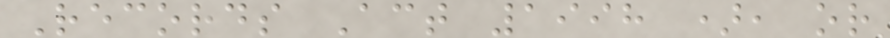Records Act 1998 ), or
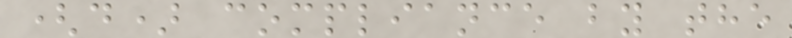(d) compliance by the
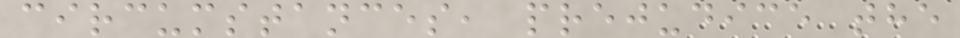circumstances, prejudice the
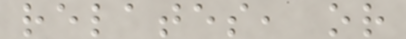relates, or
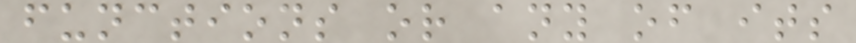functions or any of its
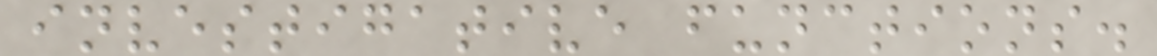investigative functions.
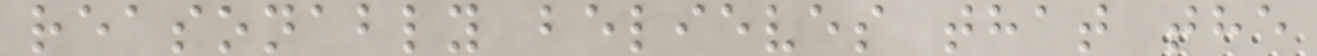reasonably believes that the
